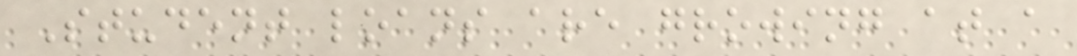Student loans are growing at a
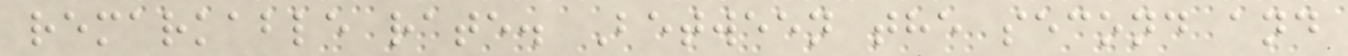remarkable rate. Between the second and
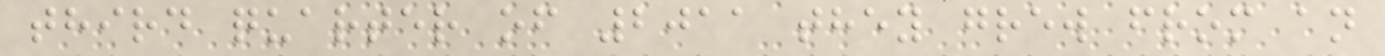third quarter of 2011 they grew from an
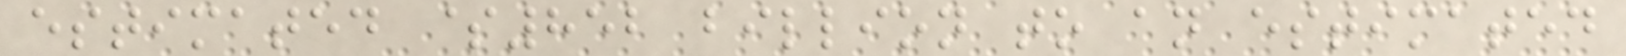estimated $852 billion to an estimated
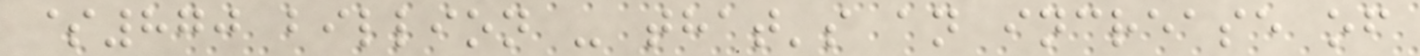$870 billion - that's an increase of
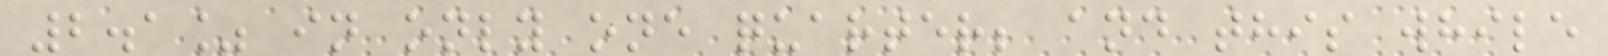2.1% in only one quarter; and this while
